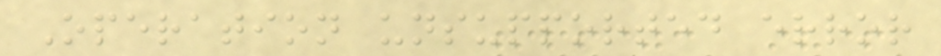Operation unsupported error
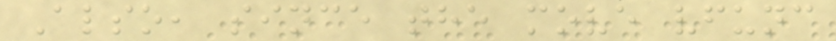Also, since the move vfunc
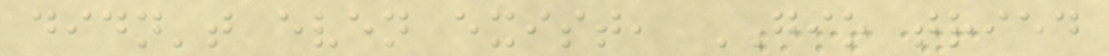didn't even exist, GIO tried
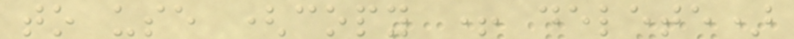to use (copy + delete)
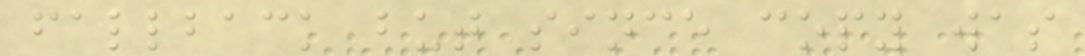fallback but since copy was
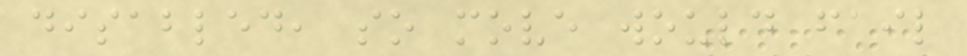disabled, so move would fail
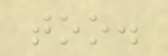too.
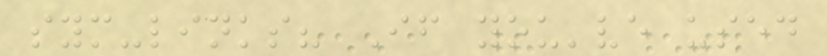sym-links? If you've used
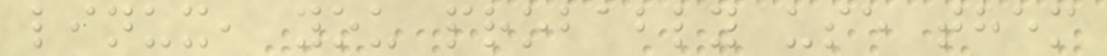linux, you probably use them
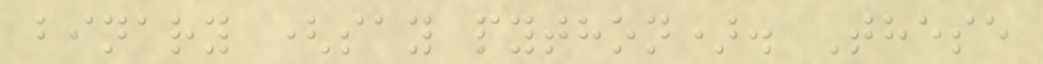binary (say python). These
